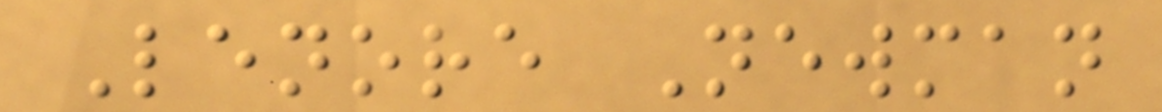Lenore Newman
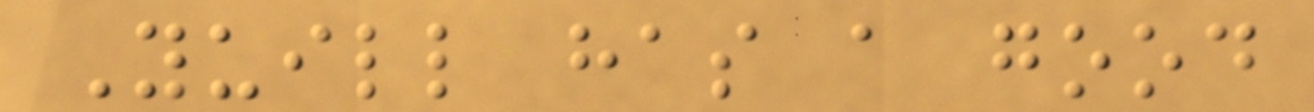Yuill has a good
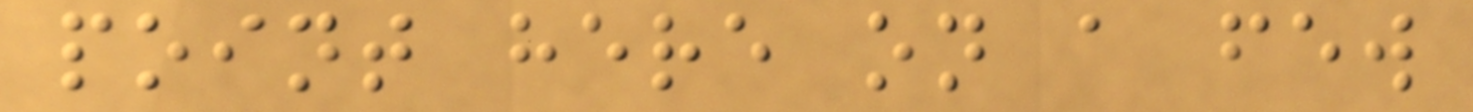point here on a few
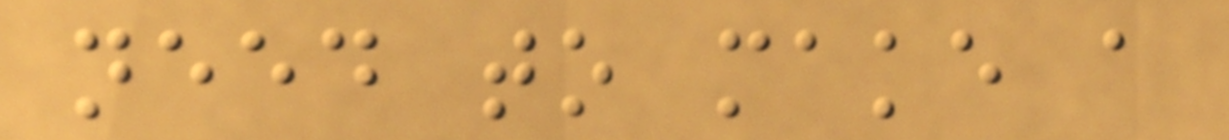need to make a
